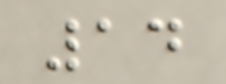14
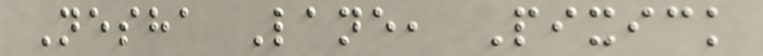Nesha Lane, Pixick
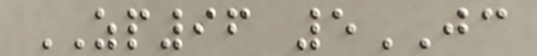ZP96 5JC
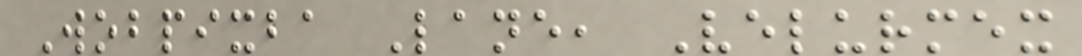Wobpixba Lane, Velurmex
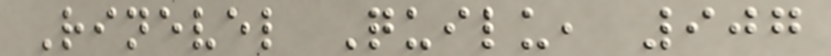Rinevel Quilu, 907
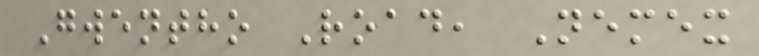Gwentho Road, Nemex
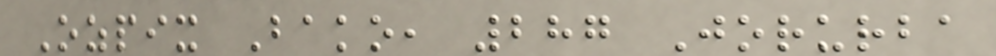Ozpix Bako, 287 Jorurba
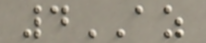4AZ
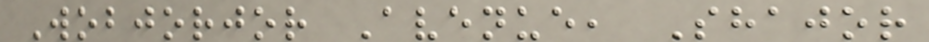Wobjorjor Avenue, Shajor
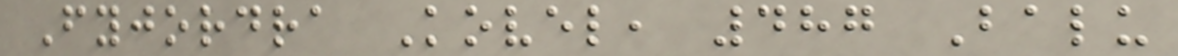Fyjordra Kovel, 487 Balu
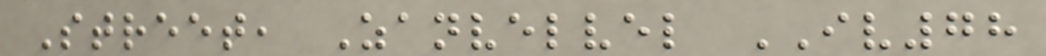Street, Zanvelvel IV78
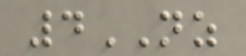4NZ
